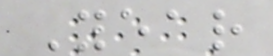Year
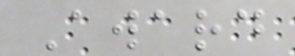Award
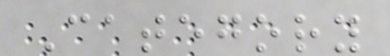Category
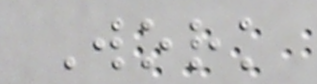Work
